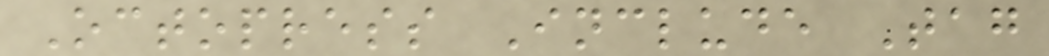Octopress Include Tag
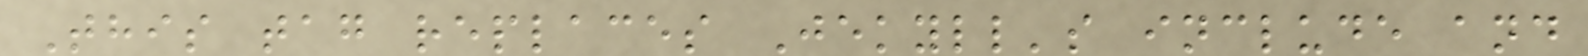This tag replaces Jekyll's include and
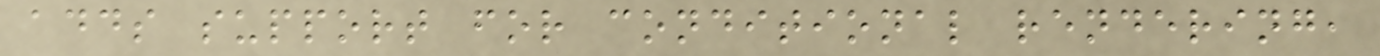adds support for conditional rendering,
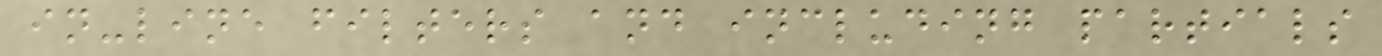in-line filters and including partials
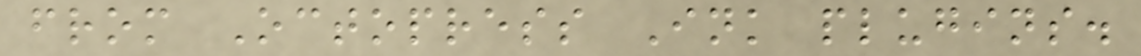from Octopress Ink plugins.
